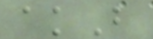akB
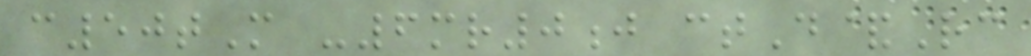c50tM -6mr0j ctD&Rc
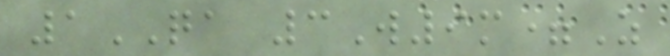1QA 3W9m=Z
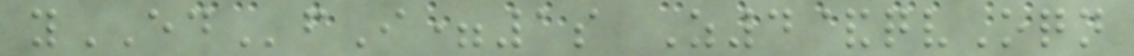yEDfI=1s Z4&qvOqn
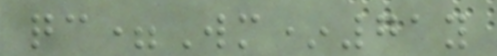qc=Wm*71y
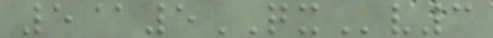5@5QXv3
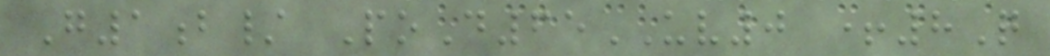G1b/ PoD65UV0 +8Q
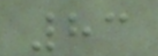83
